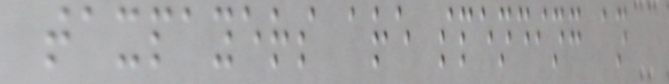taxpayers are spending an
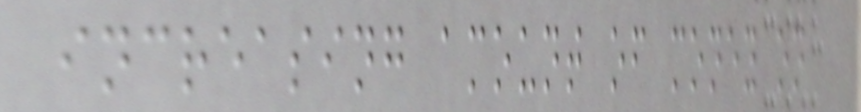increasing amount of money on
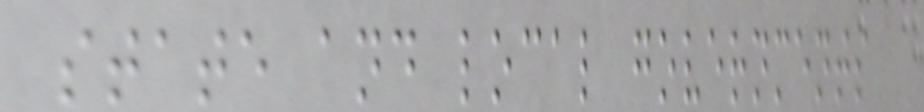state and local governments
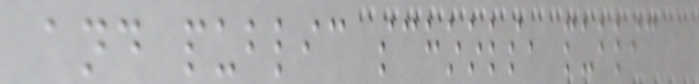and public schools, public
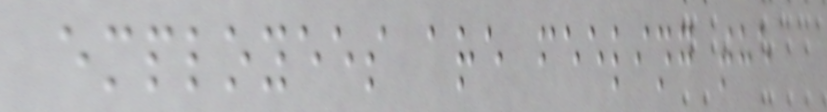employees are feeling the
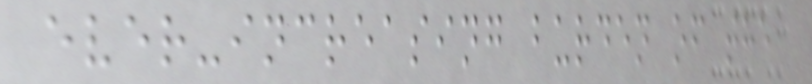ever-increasing burden of the
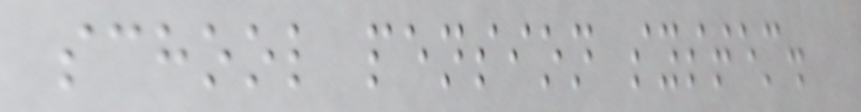school pension system.
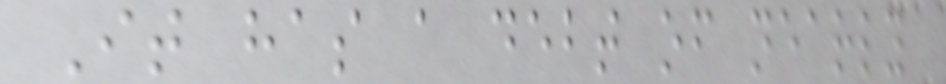It has a debt of nearly
